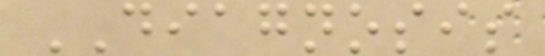DIAGNOSIS
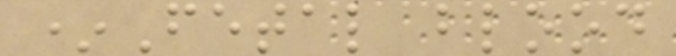*Fetal blood
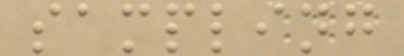sampling
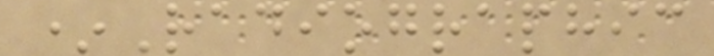*Radiographic
